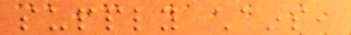supply chains,
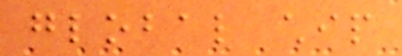global chip
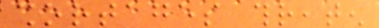shortages threaten
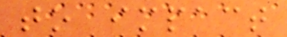to impact
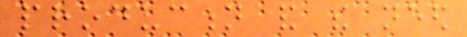production and the need
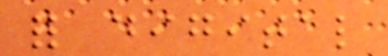for digital
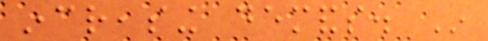increasing demands. In
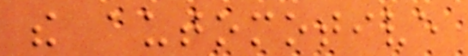the automotive
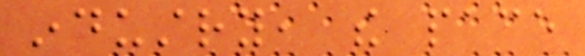industry, the pace
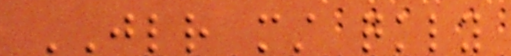JLR must quickly
